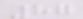87
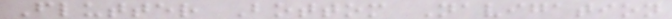Flutter Bottom Navigation
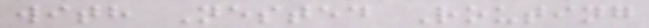with Nested Routing
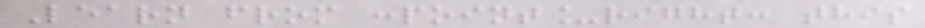Learn from :point_right: this
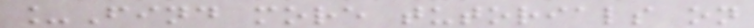_Find more tutorials on
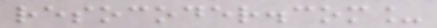resocoder.com_
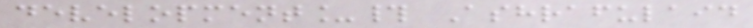development_# Ashrafulaid
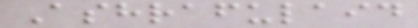Ashrafulaid
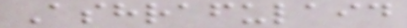Ashrafulaid
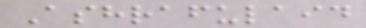Ashrafulaid
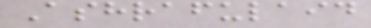Ashrafulaid
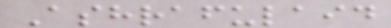Ashrafulaid
